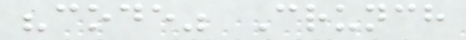"code" Crunch
